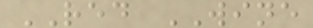RED WINE
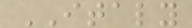ITALY
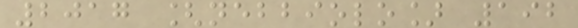2017 [nebbiolo] 192
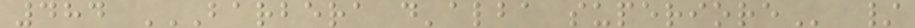484 BARBERA D'ALBA SUPERIORE /
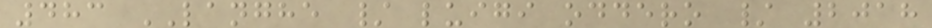483 LANGHE / luigi oddero / 2018
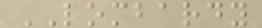LOMBARDY
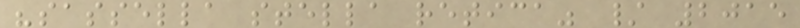"sassella stella retica" / 2015
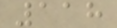118
